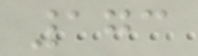173
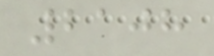2108
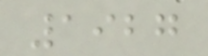1927
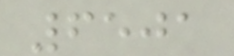6501
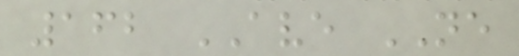162 AVE NE
